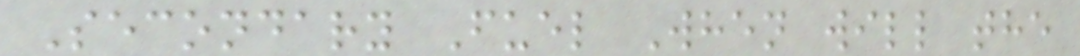Secondary Fuel When will the
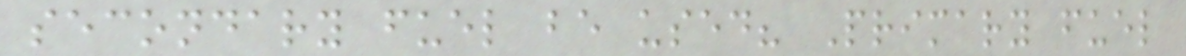secondary fuel be used? Primary fuel
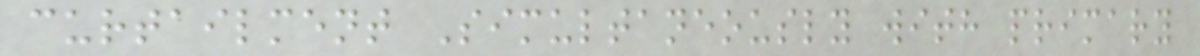curtailment Simultaneously with primary
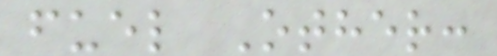fuel Other:
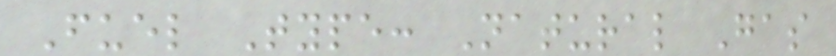Fuel Type: Natural Gas
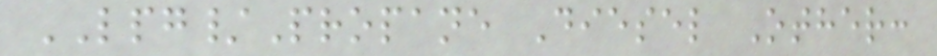LPG/Propane Diesel Other:
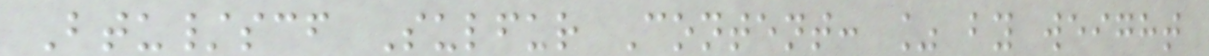Btu/scf Sulfur Content: % by weight
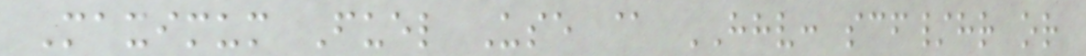Maximum Fuel Use @ HHV: scf/hr or
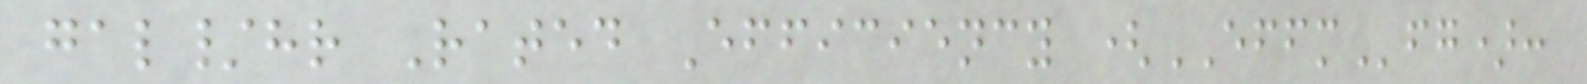gal/hr Rated Efficiency (EFFMfg):
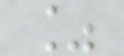%
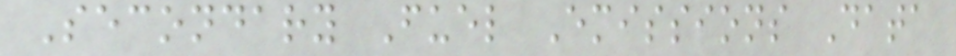Secondary Fuel Emissions Data
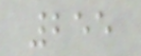255
